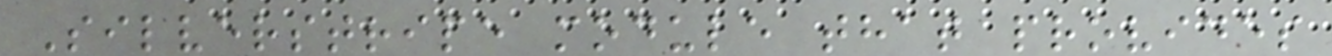Silverstripe module that provides
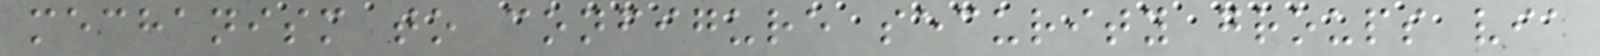mechanism to configure security groups via
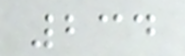234
